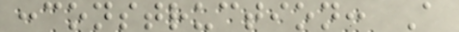:construction: A
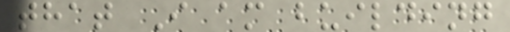that I am building
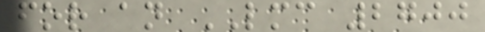for an LMC 2700
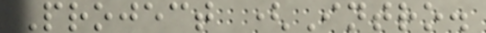Project (Intro.
